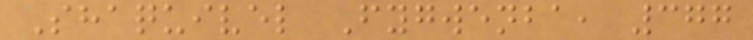Shaquivel Fygwenba, 377
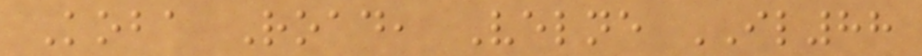Koba Road, Velne IL88
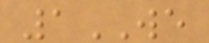1WE
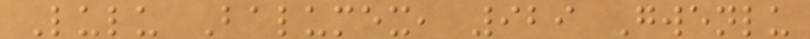Lulu Balumex, 929 Gwenlu
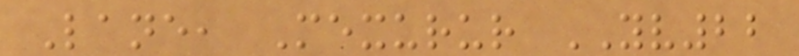Lane, Mexurur YV22
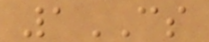1CS
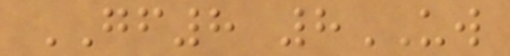GF8 8UW
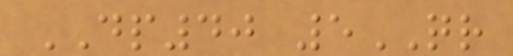DP40 5QR
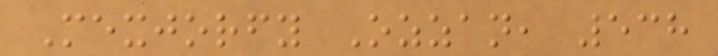Mexjorfy Ozzan, 538
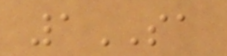1SA
